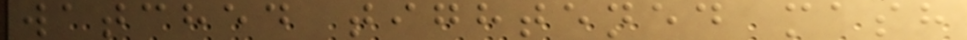watched tightened mash
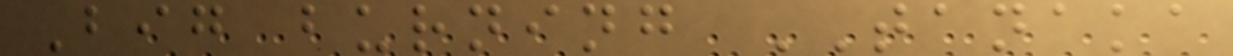Big burning TANAKA
